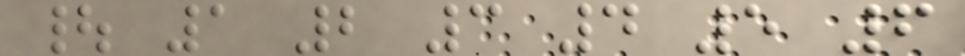| 1 2 3 4 5 6
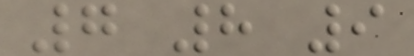7 8 9
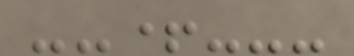--+---
